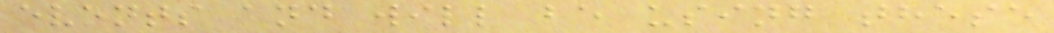events and will be using these
